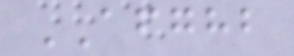AFGHB
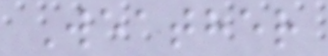Weather
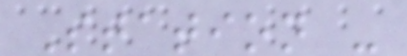Station -
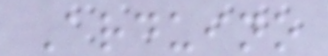Arduino
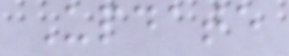Update
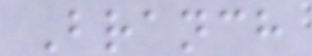Branch
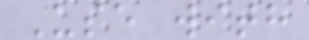Use with
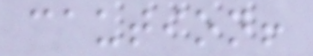caution!
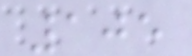105
